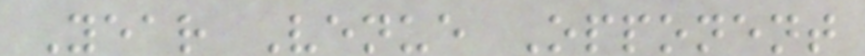Year Venue Opponent
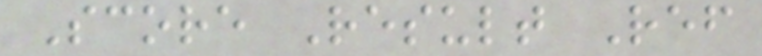Score Result Ref
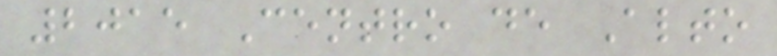2015 Centro de Alto
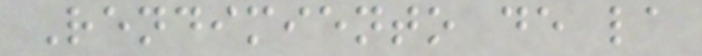Rendimiento de la
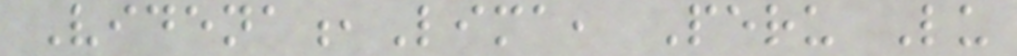Videna,Lima, Peru Lu
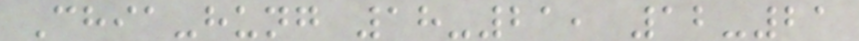Chia-hung 18-21, 12-21
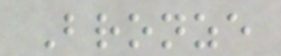Bronze
